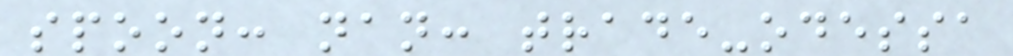spoon: nan: trade-odessa
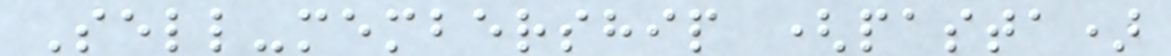Sell-membership (pasta)
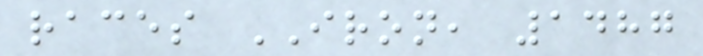races IRON, 1487
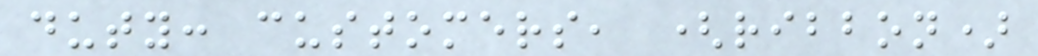duty: customers, (ribbon)
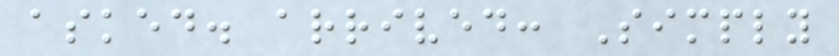asked. arrived: Simply
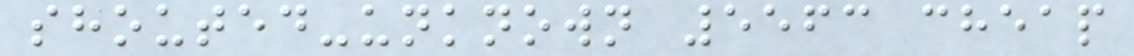shouted-unknown 5563 cheap
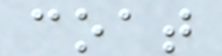coat
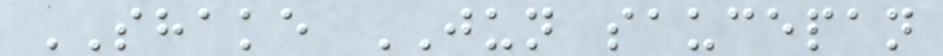SHAKE JUN saucepan
